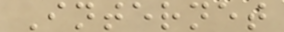Internet
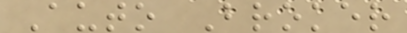Auto Broker
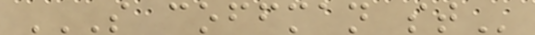S COFFMAN ST
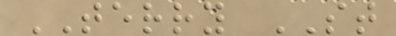TERRY ST
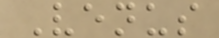Venus
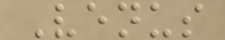Venus
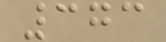373
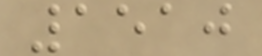1510
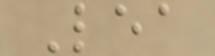Lea
